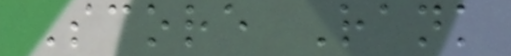Score Rank
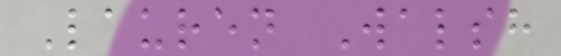Lauren Walsh
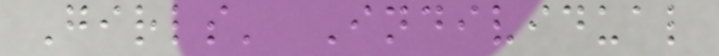Girls' Individual
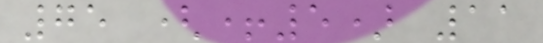75 (+5) 11
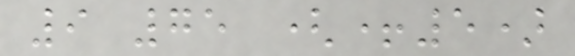9 75 (+5)
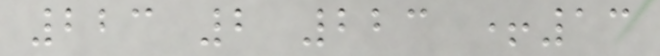223 2 223 +13
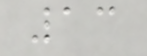13
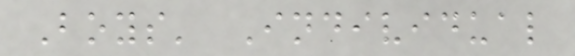Boys' Individual
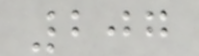207
